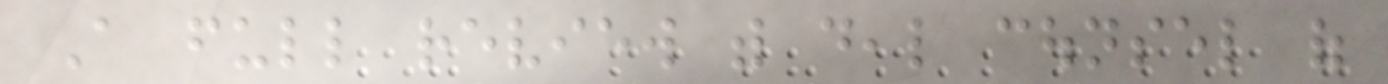A full review with deal counsel of
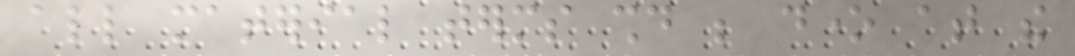all material terms should be done at the
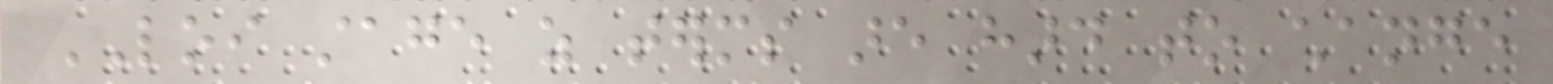LOI stage as terms are hard to change
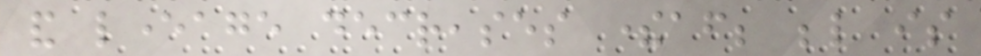and leverage decreases thereafter; below is
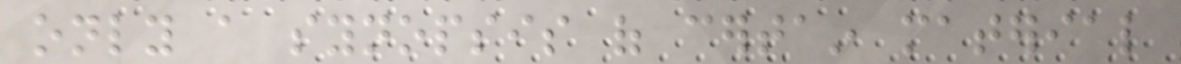only a synopsis of certain material
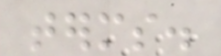terms.
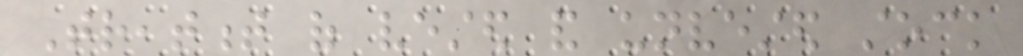Treatment of vested and unvested stock
